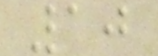10
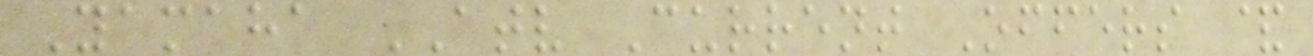Yamaha ATV Current Offers &
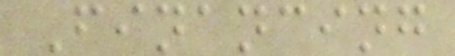Financing
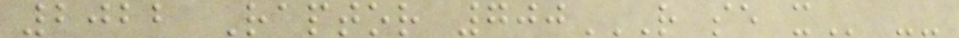2022 Raptor 700R SE X --
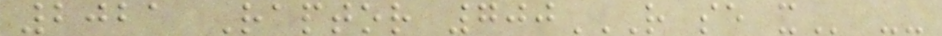2021 Raptor 700R SE X --
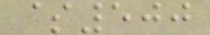$500
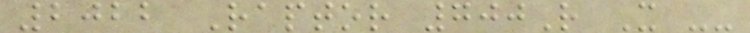2022 Raptor 700R X --
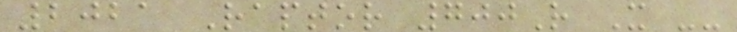2021 Raptor 700R X --
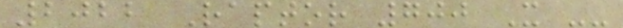2022 Raptor 700 X --
